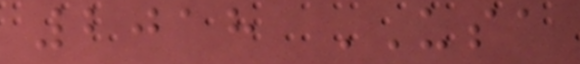2018 USA
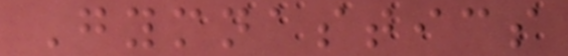Gymnastics
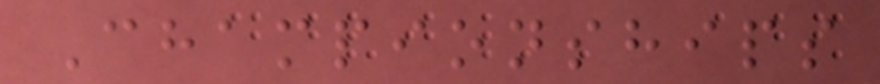Championships
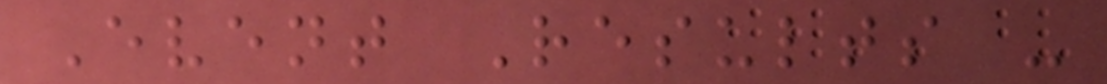Event Results -
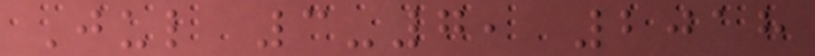Jul 3-7, 2018
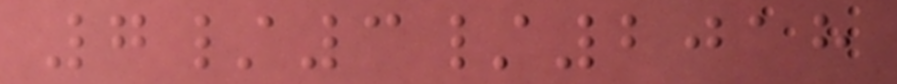7/3/2018
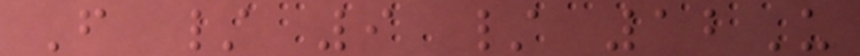F / 9 / 12U
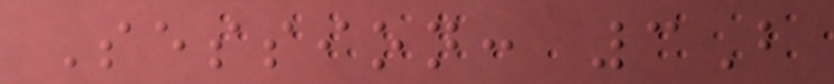Session: 3B
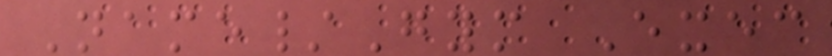Name/Gym Exec
